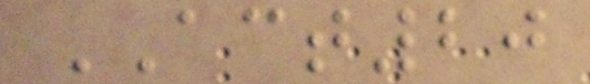ACT20
